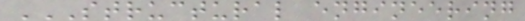STRUCTURAL ENGINEERING
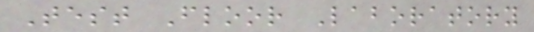Test Floor Laboratory
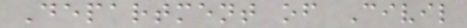Department of Civil
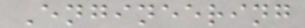Engineering
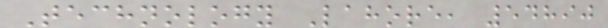Technology Lahore, 54890
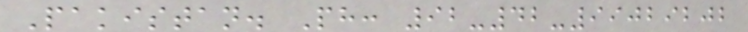Pakistan. Ph: 92-42-99029202
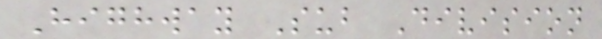Highway Sub Division
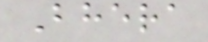Bhera
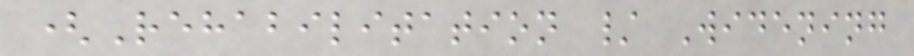(Rehabilitation / Widening
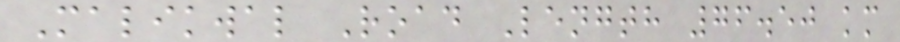Malikwal Road Length 76.50 km
